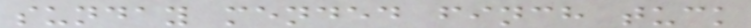sunday mended finch tuck
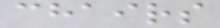chairs
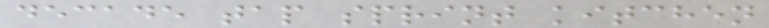decade tap sprint kitchen
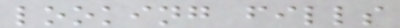looking fills
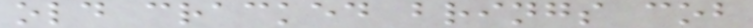old cracked brings cob
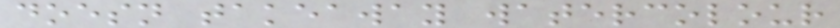doesn takeaway watercolour
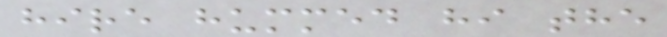hire hummed hi the
